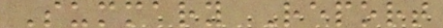Summary Report
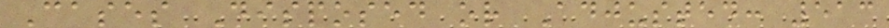Cases Disposed or Adjusted: 513
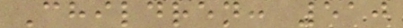Children: 510
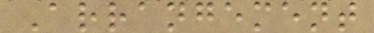Arrangement
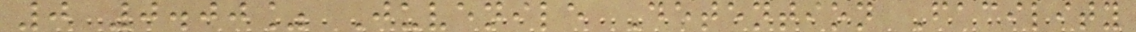0 0.00% Juvenile Detention Facility
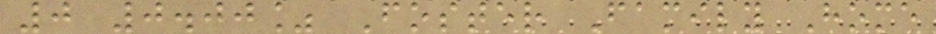0 0.00% Foster Family Home
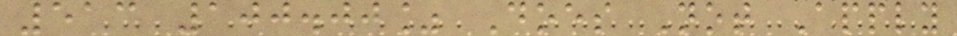513 100.00% Does Not Apply
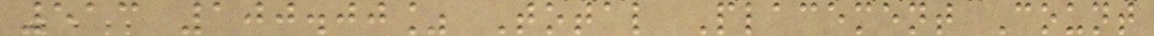513 100.00% Total Placement Count
